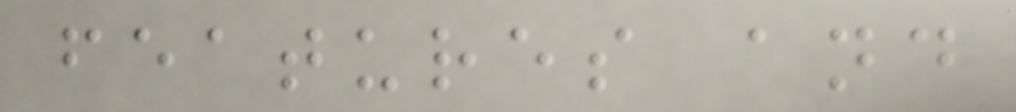features and
